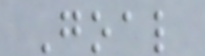Goal
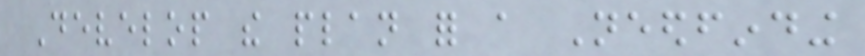Develop the plan for a Needfinding
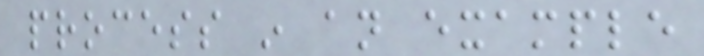process in an example
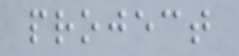project
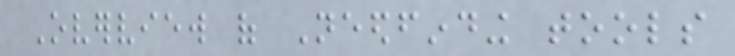Overview of Needfinding tools
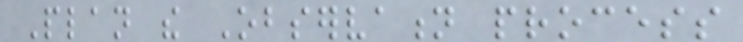Plan the Observation process
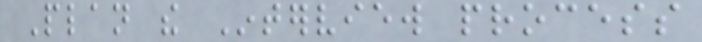Plan the Interview process
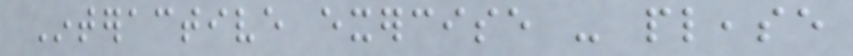Interactive exercise - please
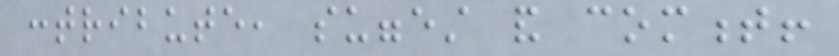contribute, suggest and comment!
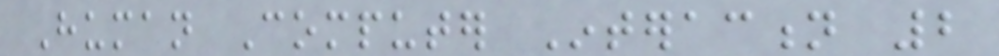Human Computer Interaction 2
